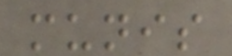munis
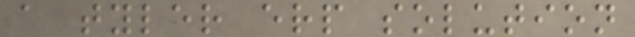a tyler erp solution
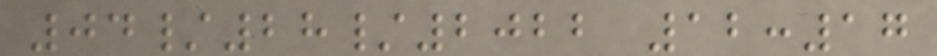04/28/2022 12:17
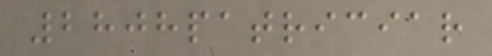2808patriciar
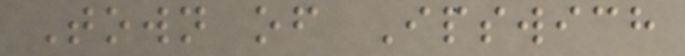Town of Ipswich
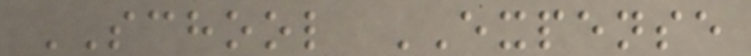SCHOOL EXPENSE
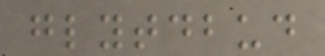glytdbud
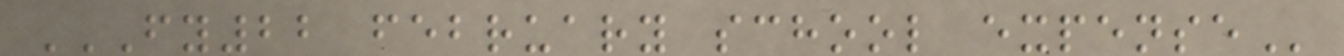FY22 FEBRUARY SCHOOL EXPENSE
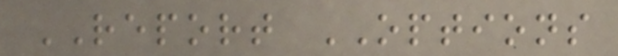REPORT OPTIONS
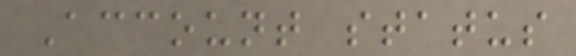Account status
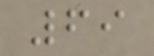69
